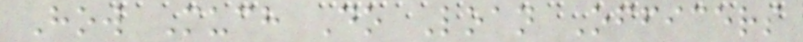How Much Do Loan Officers
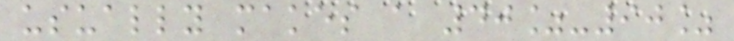usually makes a 40%-90%
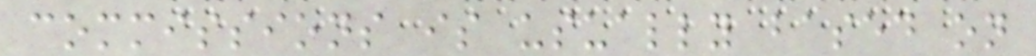commissions is usually based on
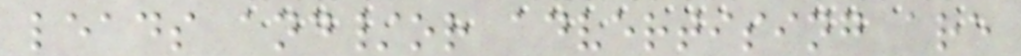leads and/or advertising are
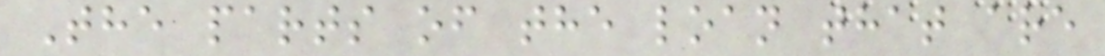The parts of the loan that are
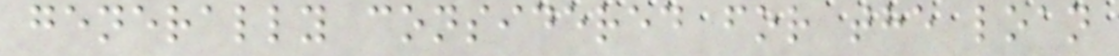generally considered for the loan
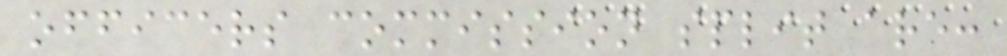officers commission split are:
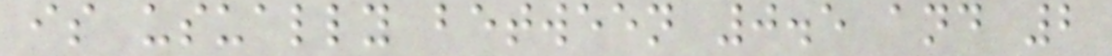is usually between 0.5 and 2
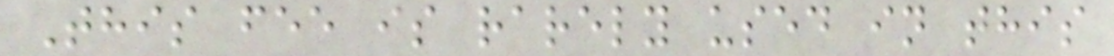This fee is rarely used in this
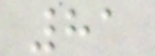81
